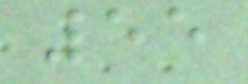55
